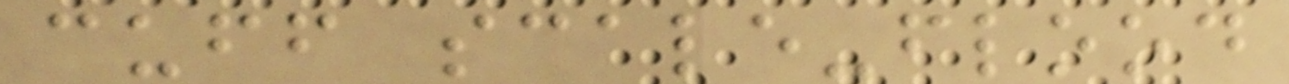cuff scale-flood
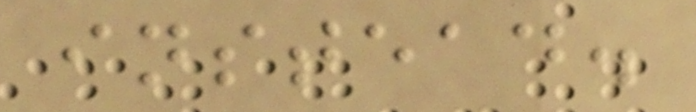instead.
